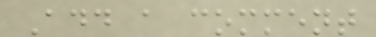Add a comment
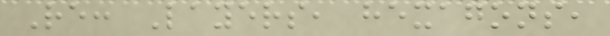Re: Layers, hexagons,
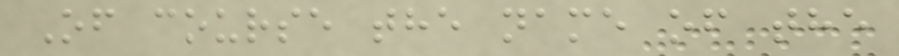Of course the name of the
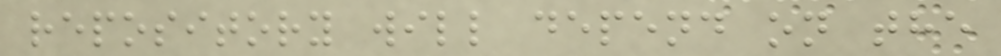repository will depend on the
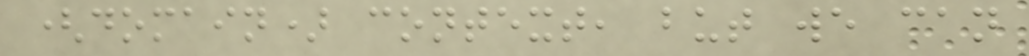(domain) context, but we can
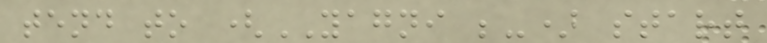tend to (YAGNI ;-) start
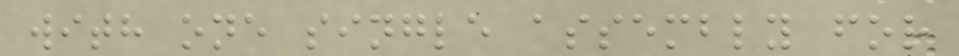with one single assembly for
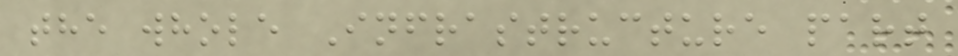the whole Infrastructure part
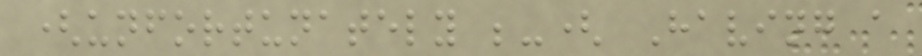(unfortunately ;-( Having a
